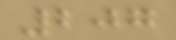207
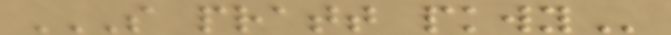S PRATT PKWY
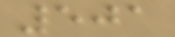501
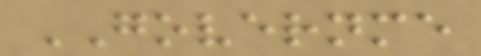GOVERNME
